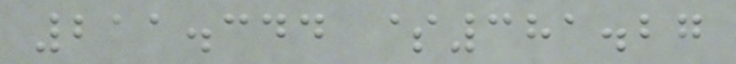211.344 $381.27
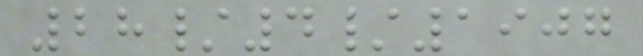28/4/1907
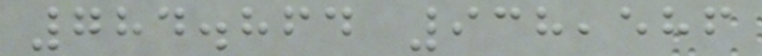784.864 938,586
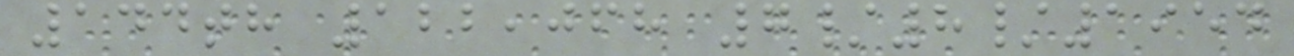144th 122,068 7/8/1954
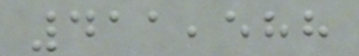411,588
